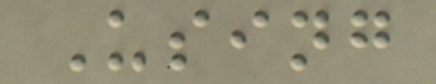Using
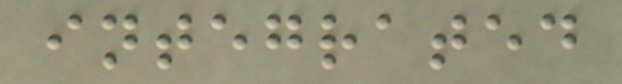integrated
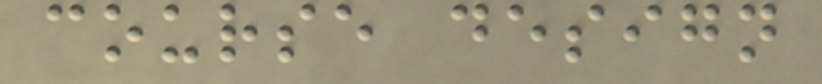course design
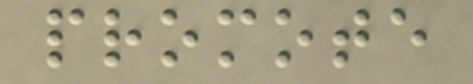promote
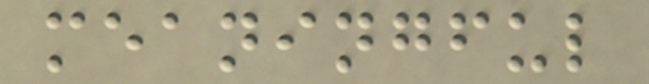meaningful
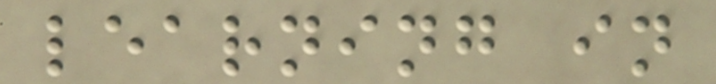learning in
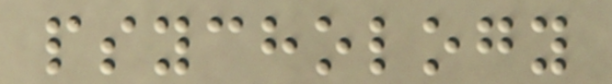psychology
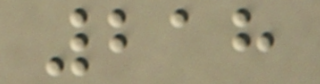218
